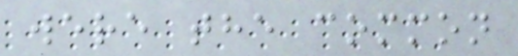were the common
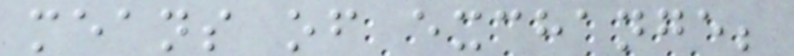means of exchange;
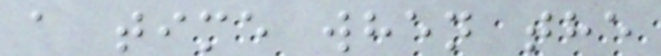a time when the
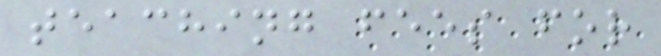teaching fees for
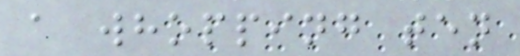a whopping ten
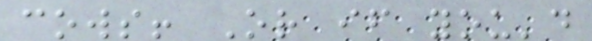cows! Or if you'd
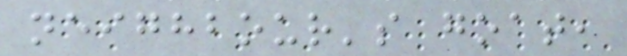neighbour's goat,
